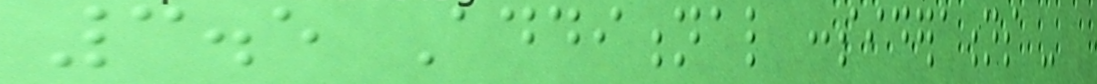3.5 Additional considerations -
